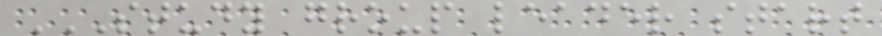STUDY GROUP LEADER START
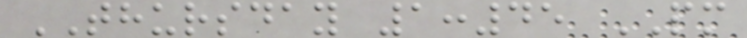THURSDAY 1:45 PM
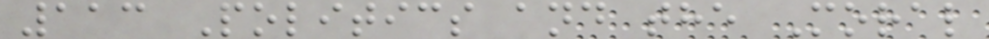113 Politics and the Moral
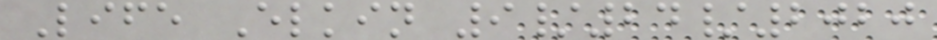Life Elkin 9/24/2020
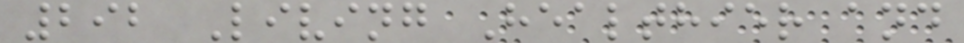292 Living Healthier and
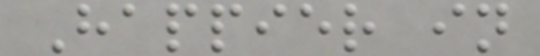Happier in
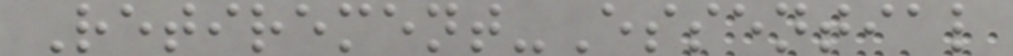Retirement-Essential
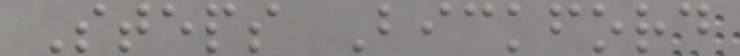Steps Bickford
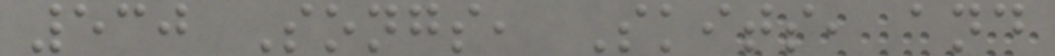530 Songs, Skits, and
